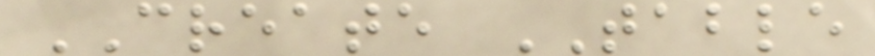CREATE TABLE
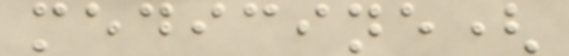medicine(
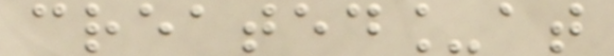created_at
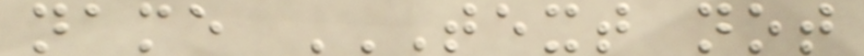name TEXT NOT
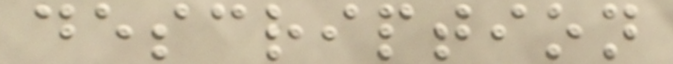description
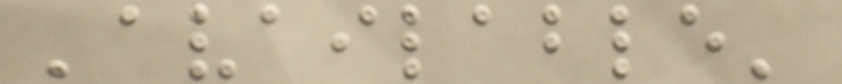'available'
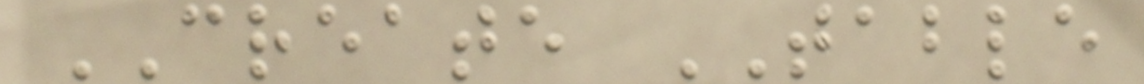CREATE TABLE
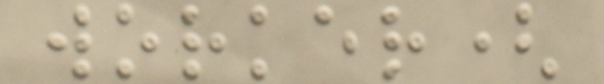worker(
